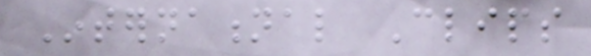International Clips
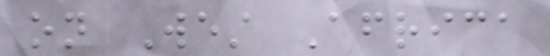on West Africa
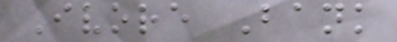Ivore Bank
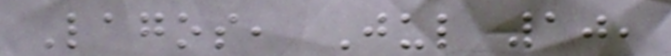Lagos, Jul 10,
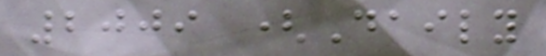2009 (Daily
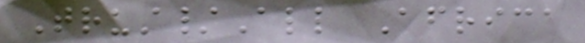Trust/All Africa
